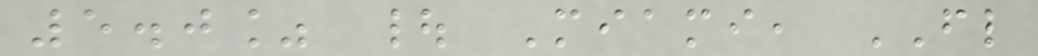5.0% | Miami, FL
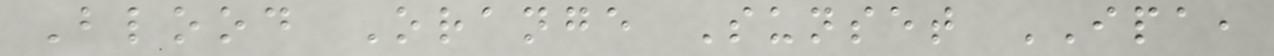Blood Orange Sunset IPA,
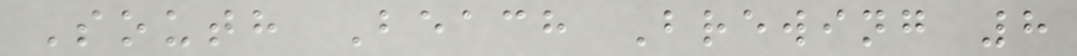South Beach Brewing 8
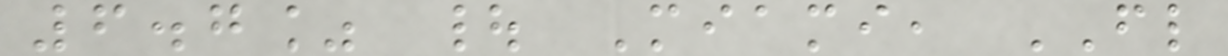6.7% | Miami, FL
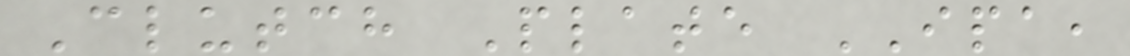Clutch Plate IPA,
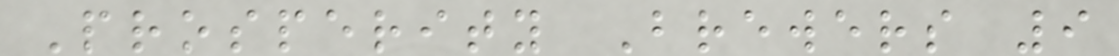Prosperity Brewers 9
